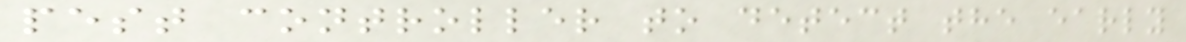pest controller to detect the early
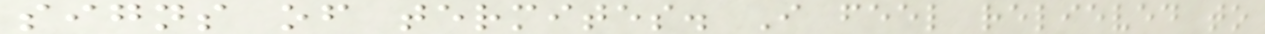signs of termites. I feel relieved to
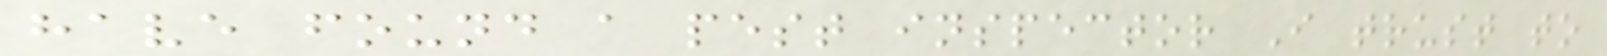have found a pest inspector I trust to
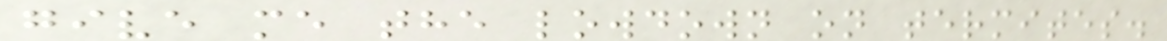give me the lowdown on termites.
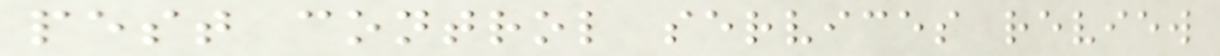pest control services review
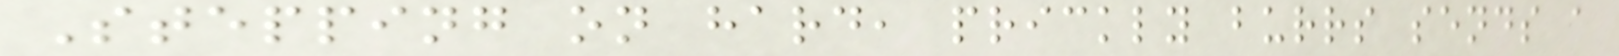Stepping on hard, prickly burrs sends a
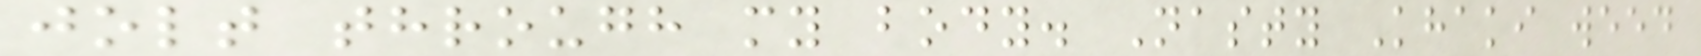jolt through my body. Nasty Khaki weed
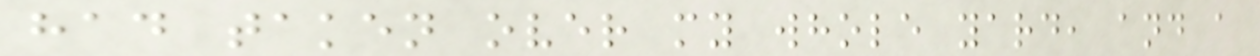had taken over my whole yard, and a
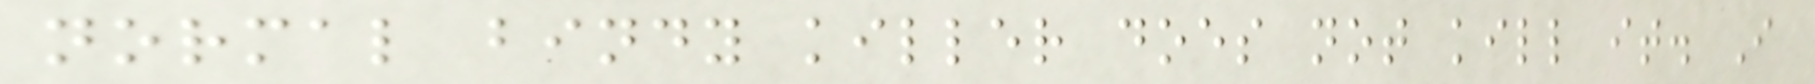normal bindy killer does not kill it. I
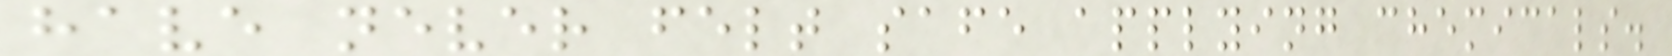have never felt safe applying chemicals.
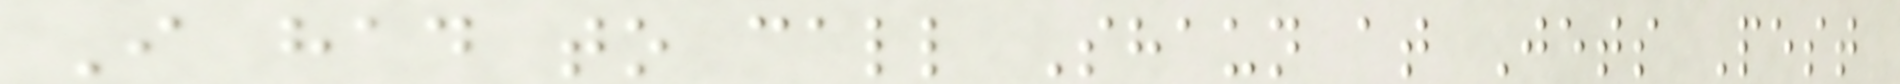I had to call Shaun at Jets Pest
